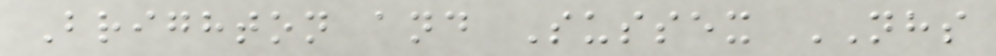Brighton and Sussex NHS
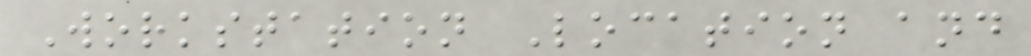Workstation Location and
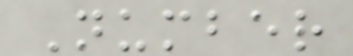Number
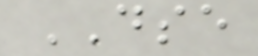DSE
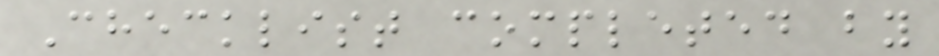Checklist completed by
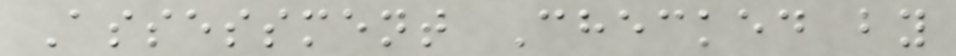Assessment Checked by
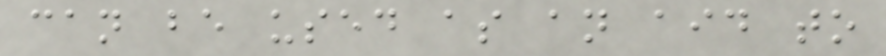can be used as an aid to
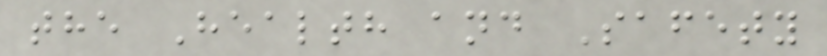the Health and Safety
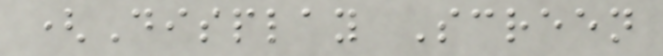(Display Screen
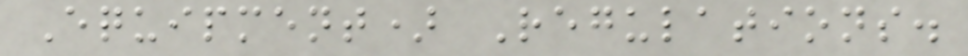Equipment) Regulations.
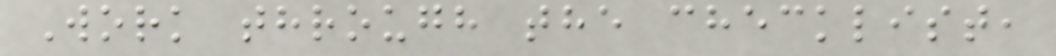Work through the checklist,
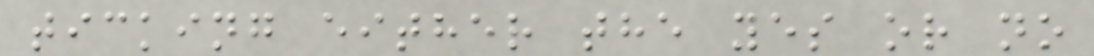ticking either the yes or no
